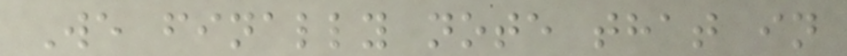We finally note that in
